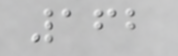162
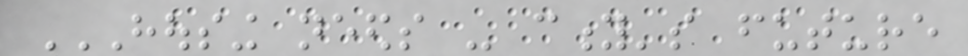HOUSING NEEDS - CITY'S FUTURE
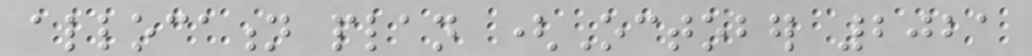allocation plan (October 2021
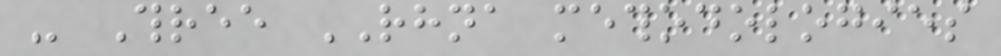- Three RHNA methodologies
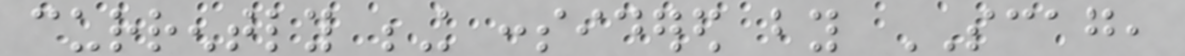currently being considered by SCAG,
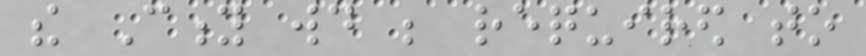the City would be required to
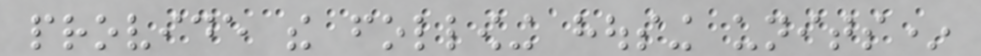provide the following housing units*
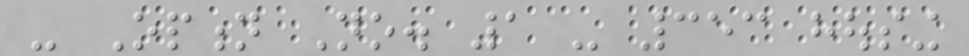- Option No. 1 - 353 housing
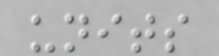units
